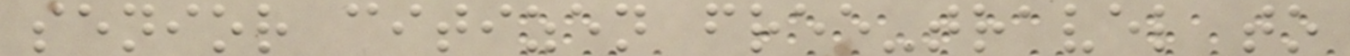senior citizen free-travel to
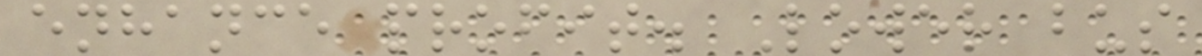enhance profit. Lower bus
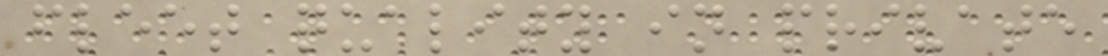fleet quality in private
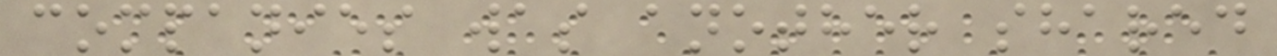companies was another shared
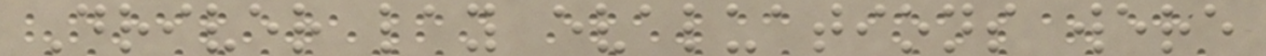Driver lay evaluations were
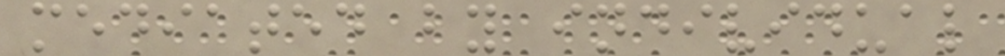mediated by individual
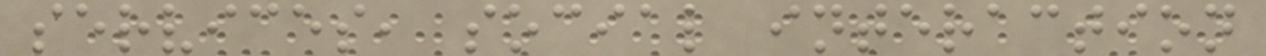services, social interaction
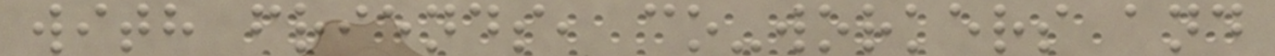with friends, co-workers and
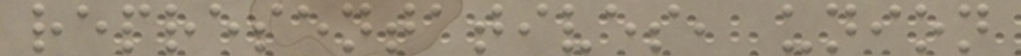representatives, union
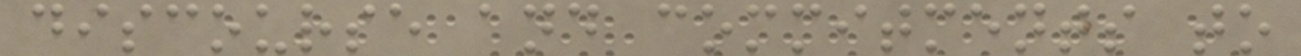discourse and commitments to
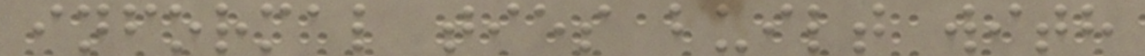informal ties built with
